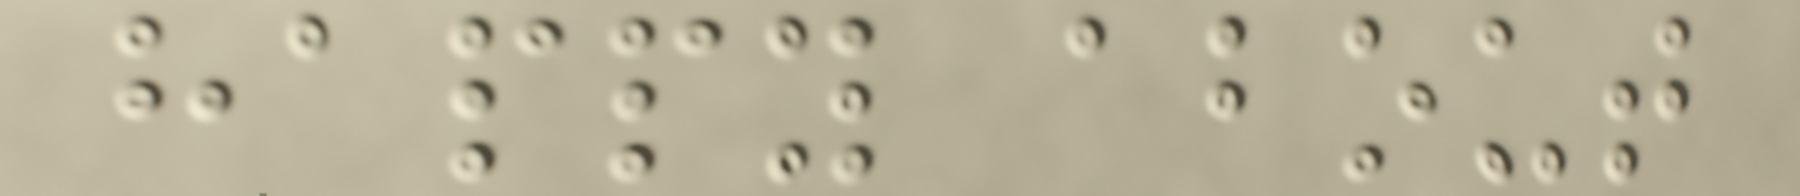happy about
